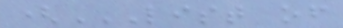(LIST OF
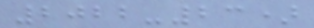2022-23)
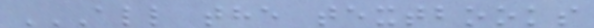ALL THE TEXTBOOKS
